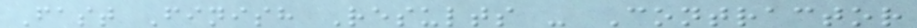Fast Finish Results - Contractor
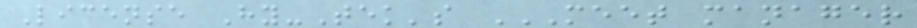License Hy-Tek's MEET MANAGER
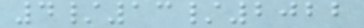4/13/2022
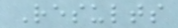Results
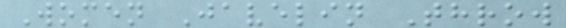Women Javelin Throw
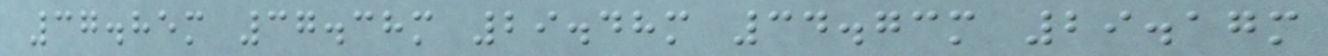37.85m 37.38m 29.48m 34.73m 29.17m
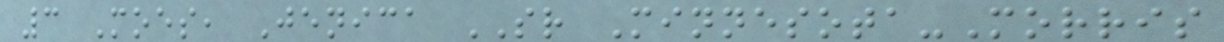3 Moes, Jenica SR Minnesota-Morris
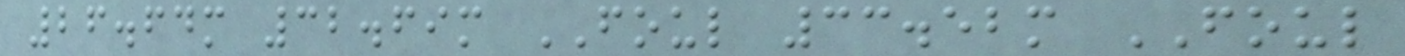26.64m 32.69m FOUL 33.52m FOUL
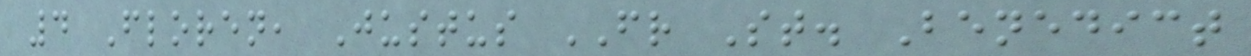4 Floren, Justus FR St. Benedict
